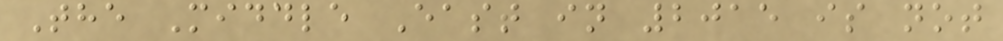The Middle East in 2015 is not
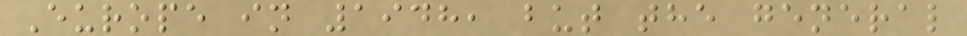Europe in 1948, but the general
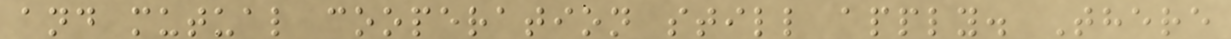and mutual cooperation still apply. There
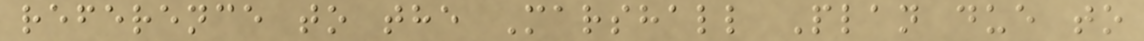reference to the Marshall Plan due to
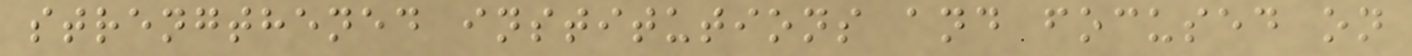strengthened institutions and focused on
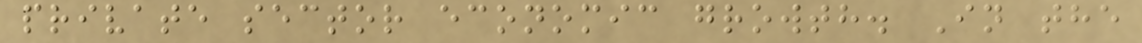private sector economic growth. In the
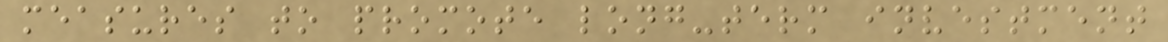measures to promote long-term investment
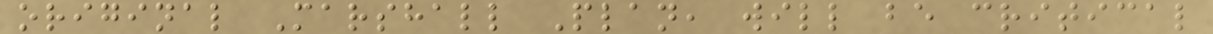original Marshall Plan, will be critical
